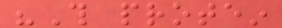"This protein
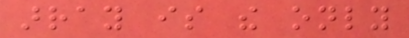array is the only
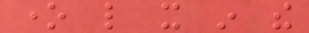one like it in the
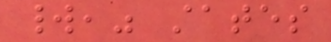world," states
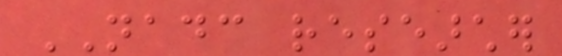NADC researcher
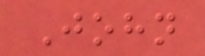John
